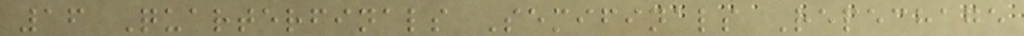16 Quarterfinals Semifinals Repechage
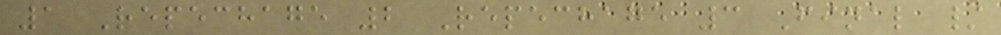1 Repechage 2 Repechage 3 Final /
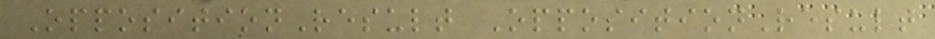OppositionResult OppositionResult
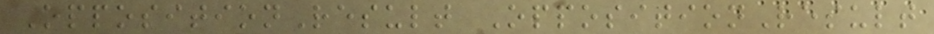OppositionResult OppositionResult
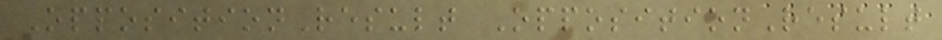OppositionResult OppositionResult
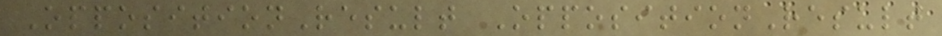OppositionResult OppositionResult
